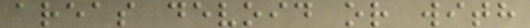areas devoid or with
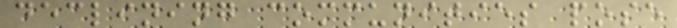declining communities pose
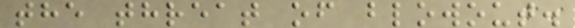the threat of blowout.
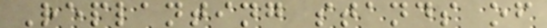Replanting stands of
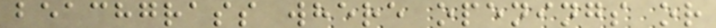beachgrass where openings or
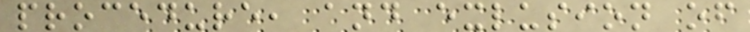procedure, and exlusion of
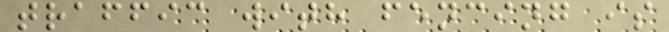traffic with fencing is
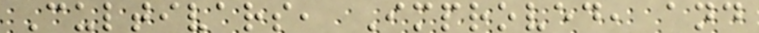Cultivars, Improved, and
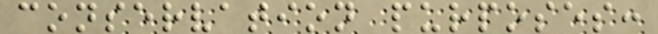conservation purposes:
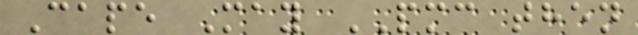Cape May PMC then
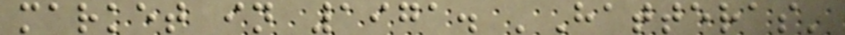market in 1971. 'Hatteras'
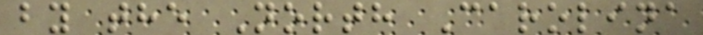by the North Carolina
